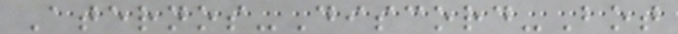Aternos-Discord-Bot
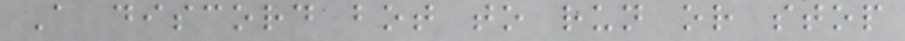A discord bot to run or stop
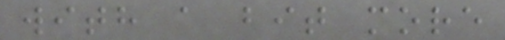with a bit more
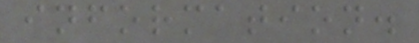information.
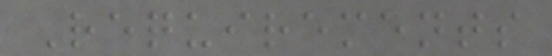Requirements
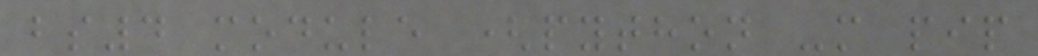bs4 module (python -m pip
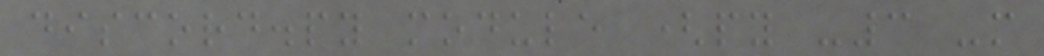discord.py module (py -3 -m
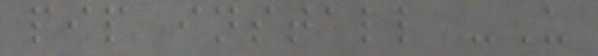pip install -U
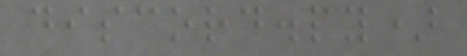discord.py)
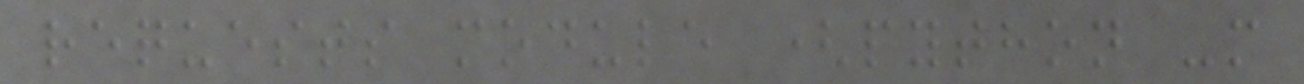requests module (python -m
